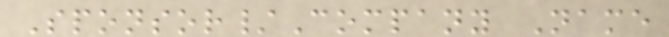Sponsor/Company Name
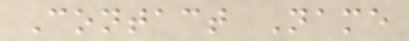Contact Name
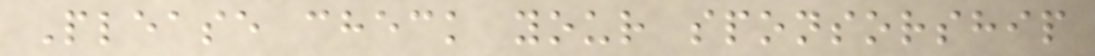Please check your sponsorship
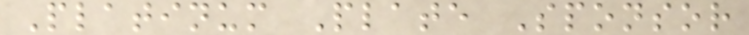Platinum Plate Sponsor
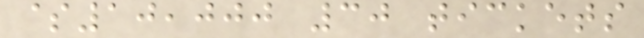$10,000 30 tickets
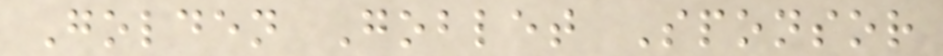Golden Goblet Sponsor
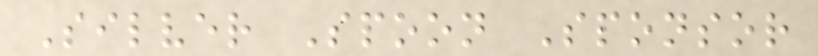Silver Spoon Sponsor
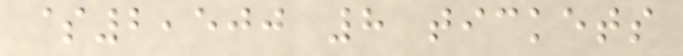$2,500 8 tickets
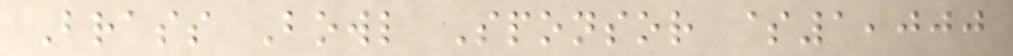Brass Bowl Sponsor $1,000
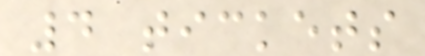4 tickets
